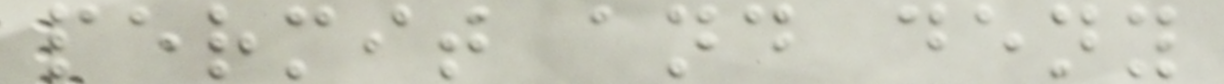permit and deny
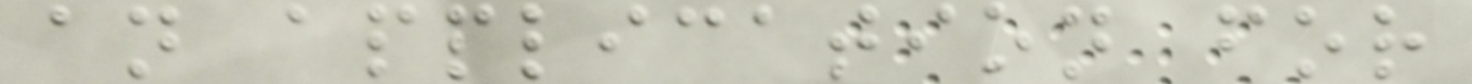an application for
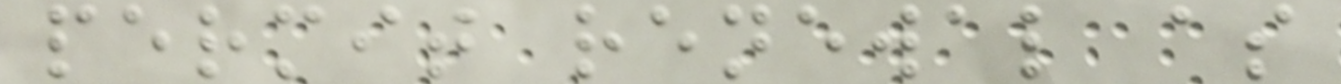permit renewal as
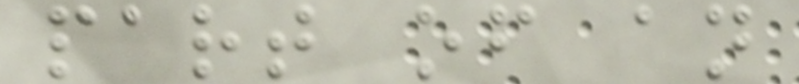part of an
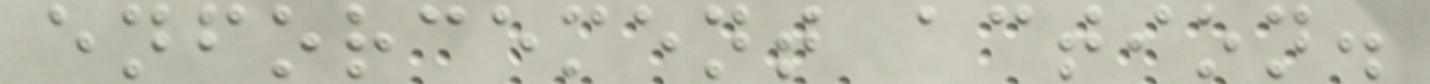enforcement action.
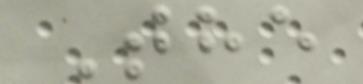The
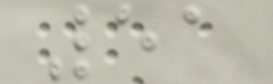51
